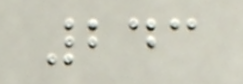243
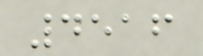4516
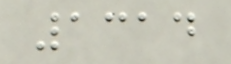1314
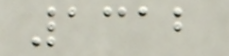1312
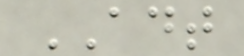ADT
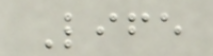Life
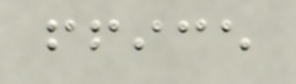ffice
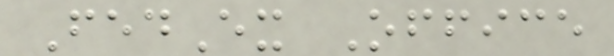FedEx Office
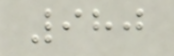980
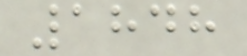1848
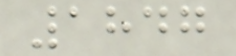1847
